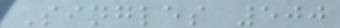Singles 500
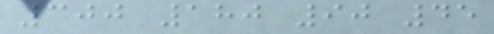300 180 90 45
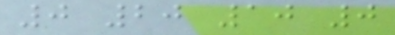0 20 10 0
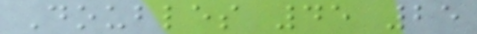Doubles 45 25
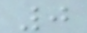0
